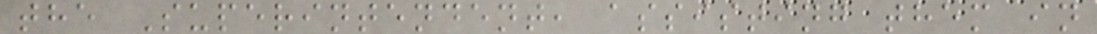the Superintendent, assisting them in
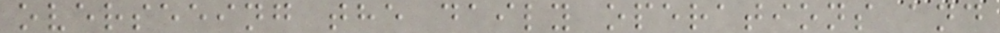overseeing the daily operations and
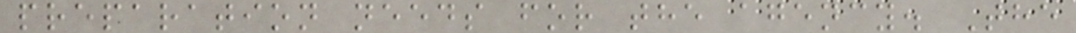preparation needs for the agency. The
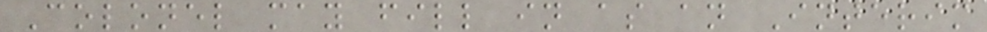Colonel may fill in as an Interim
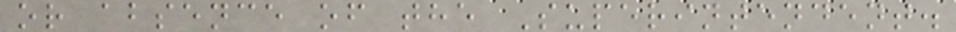or absence of the Superintendent.
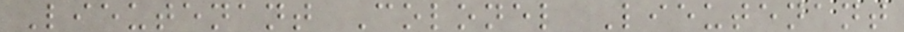Lieutenant Colonel Lieutenant
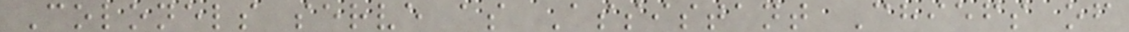Colonels serve as Assistant Chiefs of
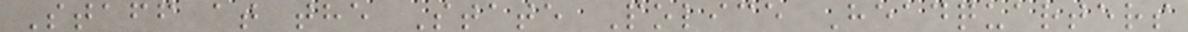Staff at the State Police Headquarters
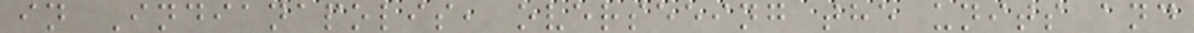in Indianapolis, overseeing the units and
